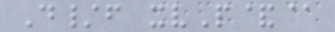D/f xvP&@
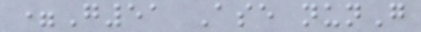=G51 Ase nunG
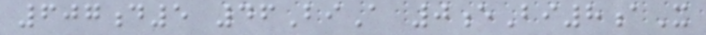607d5 46BiA 0eBi8aX
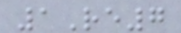1Re7
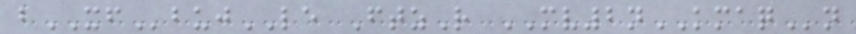bXFbujLE FtzR MV2nKMAQn
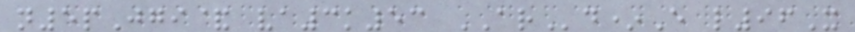n5pJgi& va3k53 ARd*E l96X
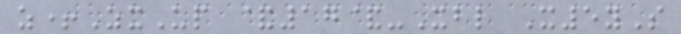z+ZxUp &17&-Xbl X5yS
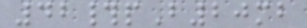42#pB20mb
